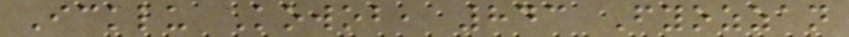Icklu Kowob, 843 Fyozzan
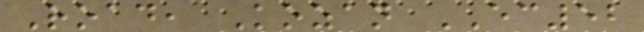Road, Kozan EC52
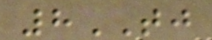8TJ
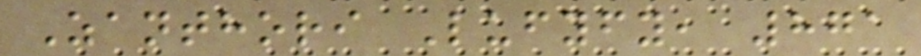Zanthori Lufyfy, 871
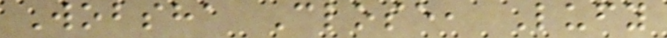Wobsha Close, Lufy
